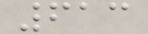613
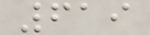619
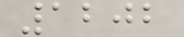1202
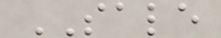SALE
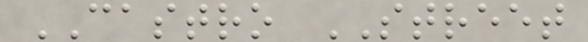CASTRO STREET
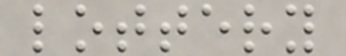lottery
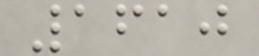1610
